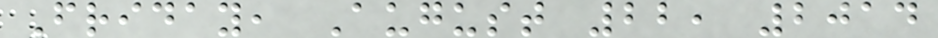Friday, August 22, 2014
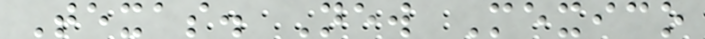Texas. New Mexico
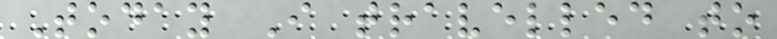Today I travelled to
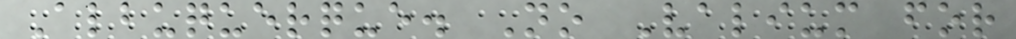Albuquerque. No Valium for
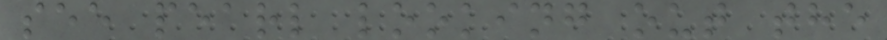see pearl looking out the
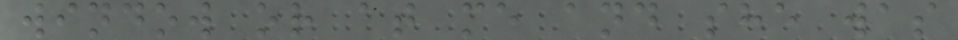window or at me and she was
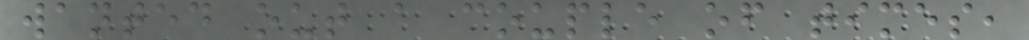wanted out a couple of times,
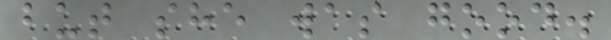but she was good.
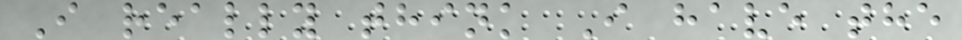I really think I have the
